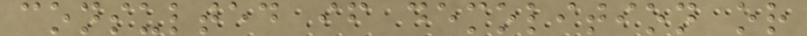consulted if demolition or
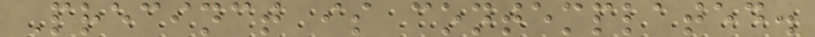Precinct is contemplated.
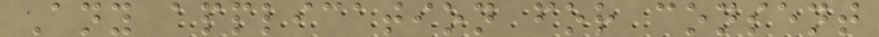Any application for consent
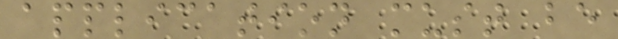application must be
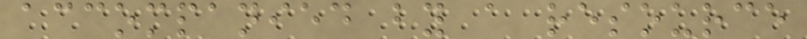accompanied by a resource
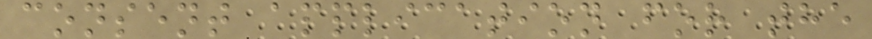consent application for the
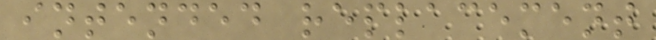intended replacement
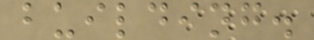building.
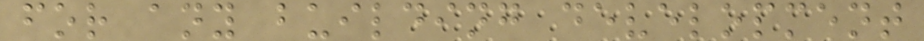for any building development
